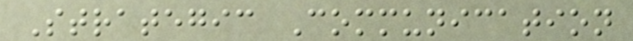Strategic Communication
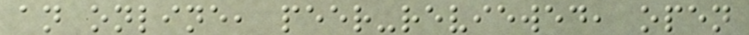an online, peer-reviewed, open
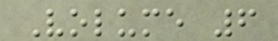Volume 6
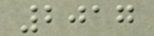2017
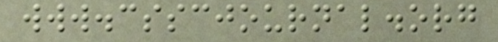www.csscjournal.org
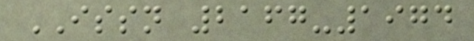ISSN 2167-1974
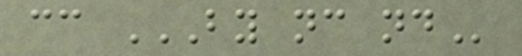cc BY NC ND
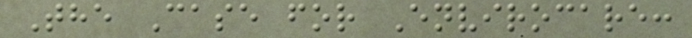The Case for Envirocare:
